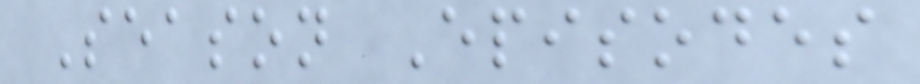Season Episodes
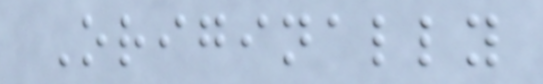Originally
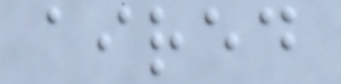aired
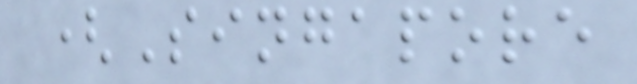(Singapore
